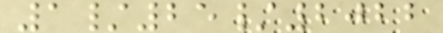1/25/2022
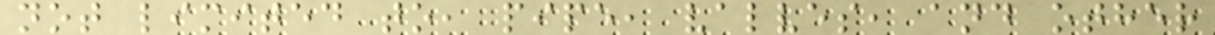not limited to, pipe, valves, and other
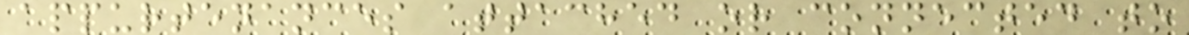appurtenances attached or connected to
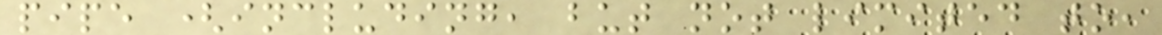pipe (including, but not limited to,
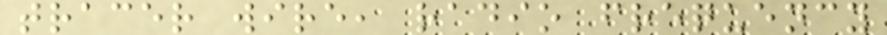tracer wire, radio frequency
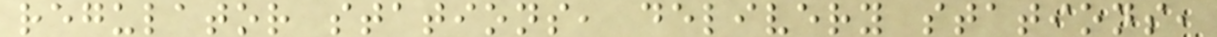regulator stations, delivery stations,
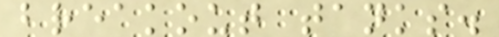breakout tanks.
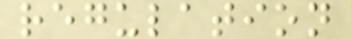regulation
